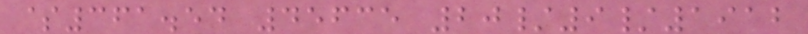$361.54 45635 20/9/1912
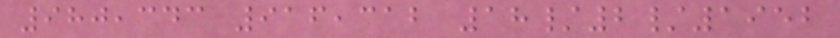980,343 916,312 18/2/1952
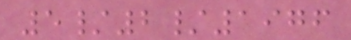5/2/1976
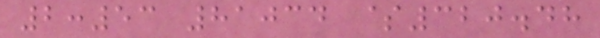2:53 81034 $320.48
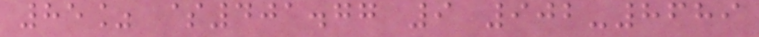85% $401.77 9 902-8689
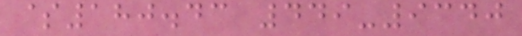$180.43 449-9340
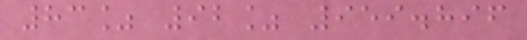83% 92% 959.896
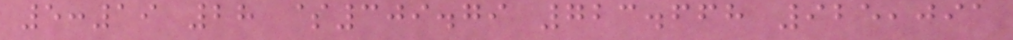5:19 28 $309.79 723.668 925,091
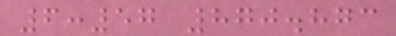6:57 870.873
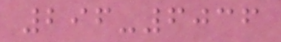296-6036
